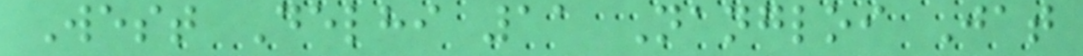West Delhi 11 Nangloi Jat
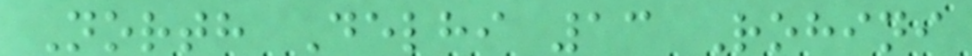North Delhi 13 Rohini
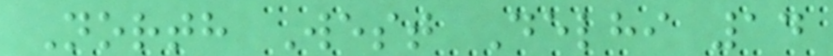North West Delhi 14
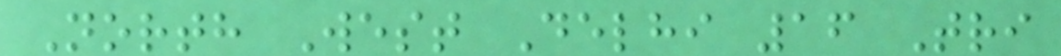North West Delhi 16 Tri
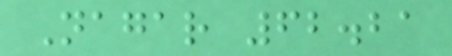Nagar 62.21
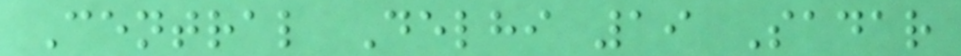Central Delhi 19 Sadar
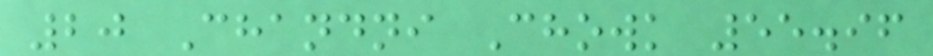20 Chandni Chowk 55.96
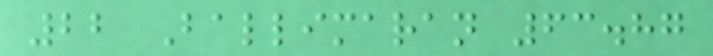22 Ballimaran 63.87
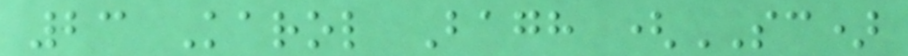23 Karol Bagh (SC)
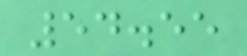54.55
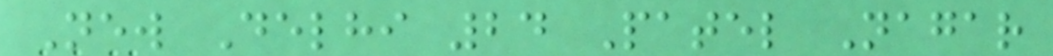New Delhi 24 Patel Nagar
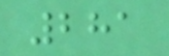281
